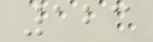123
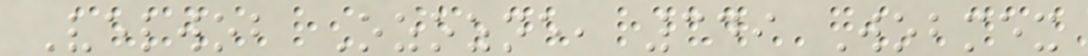Velwob Ozozne, 349 Wobmex
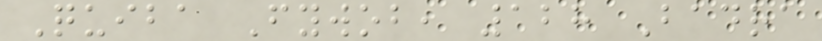Quiba Fywob, 128 Badra
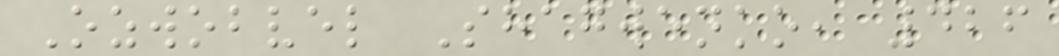Ozwobvel Shagwenko, 426
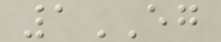1EG
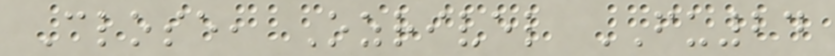Close, Ozrivel FU24
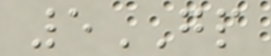5GP
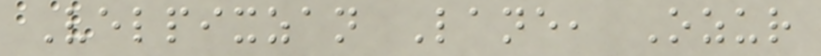Velpixzan Lane, Ozur
